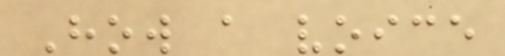How a voice
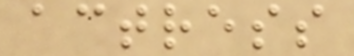actress
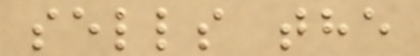sells the
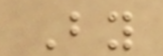By
